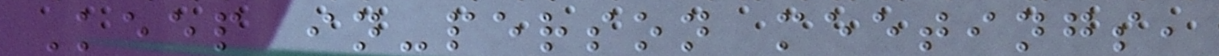Keep in-person meetings,
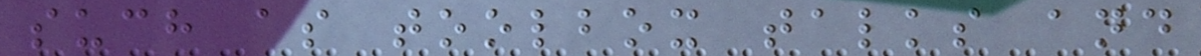such as toolbox talks and
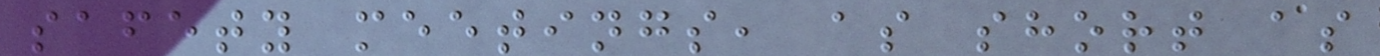safety meetings, as short as
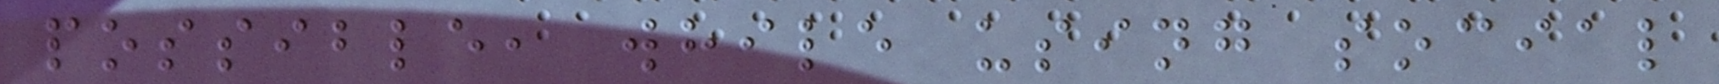possible, while using social
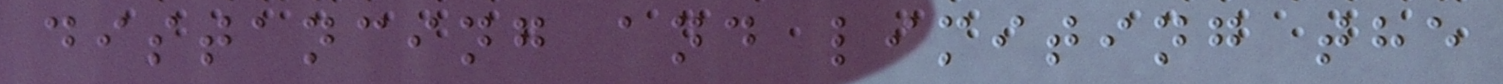distancing and limiting the
